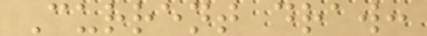Current draw:
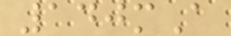140mA
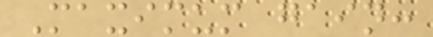Maximum gain:
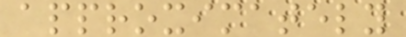approximately
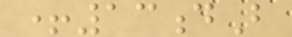+13dB
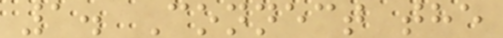1. Connect the
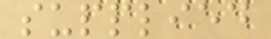supplied
